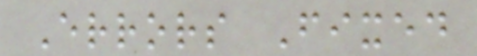Errors Fixed
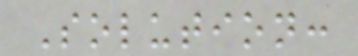Solution:
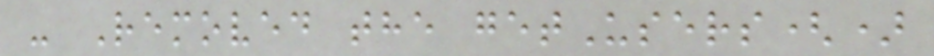- Removed the getUsers()
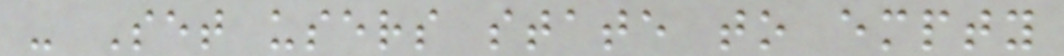- Set users state to empty
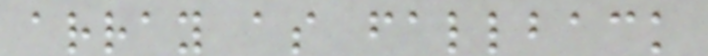array as fallback
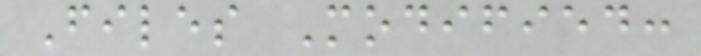Files Modified:
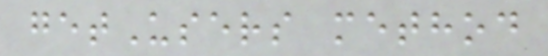getUsers method
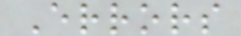Errors
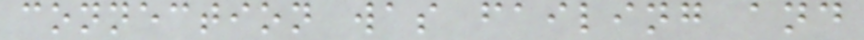connection was failing and
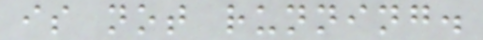is not running.
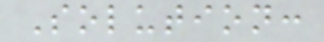Solution:
